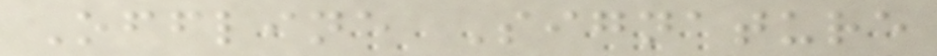Offline Signature
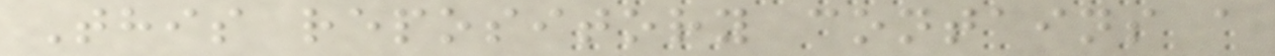This repository contains a
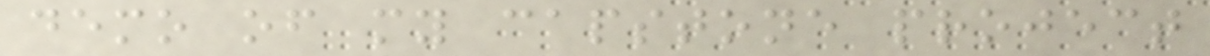demo of my capstone project
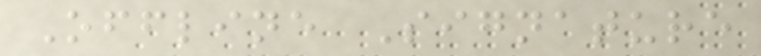Offline Signature
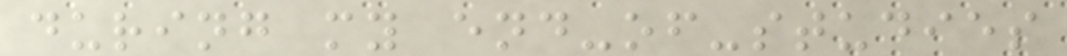during my end-of-studies
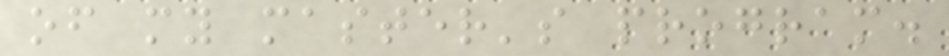of my master's program.
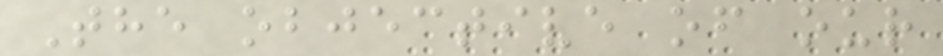The objective of our
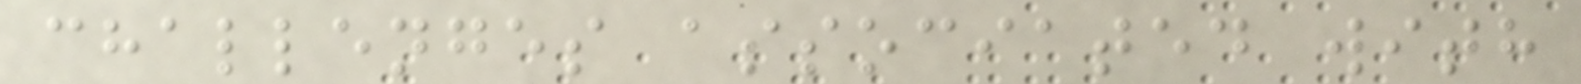challenges associated with
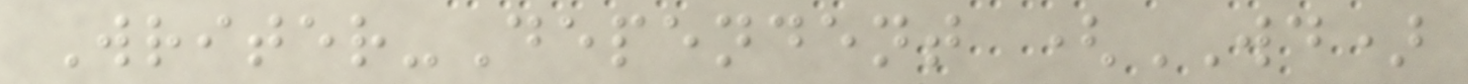Writer-Dependent (WD)
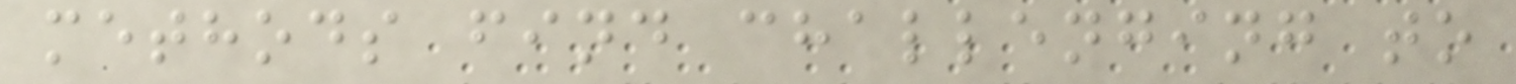methods find challenging to
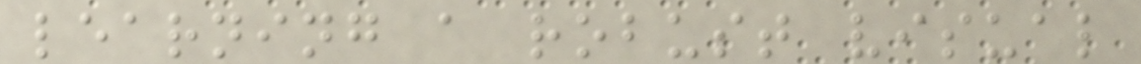learning a robust visual
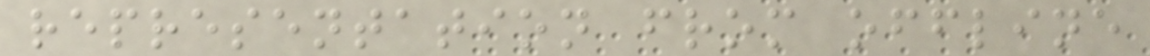representation from offline
